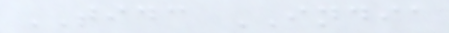TIDC INDIA
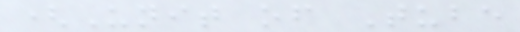(Unit of Tube
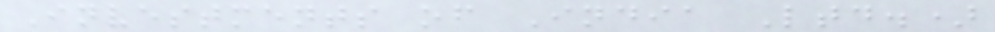Investments of India Ltd.)
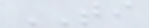TI
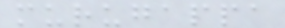murugappa
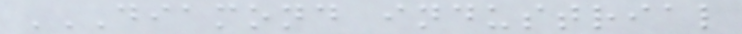DIAMOND INDUSTRIAL
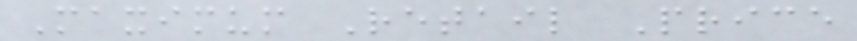Maximum Retail Price
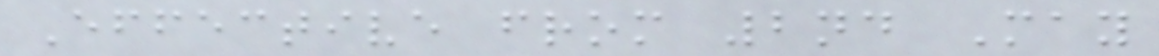Effective from 2nd May
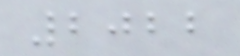2022
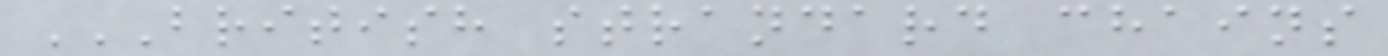BRITISH STRANDARD CHAINS
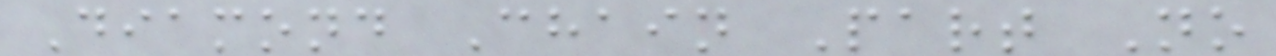Diamond Chain Part No
